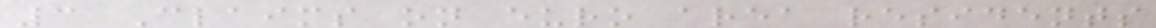3 Claims on euro area residents
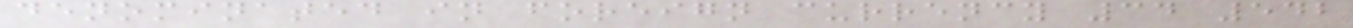denominated in foreign currency 34 542
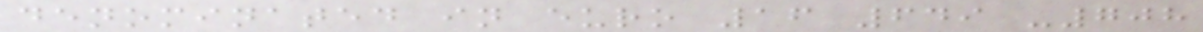denominated in euro 16 649 -708
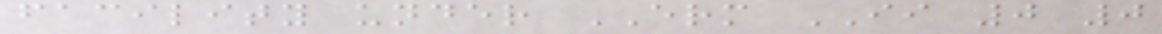facility under ERM II 0 0
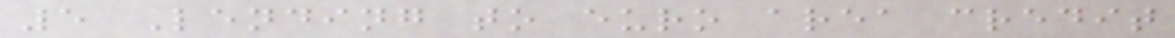5 Lending to euro area credit
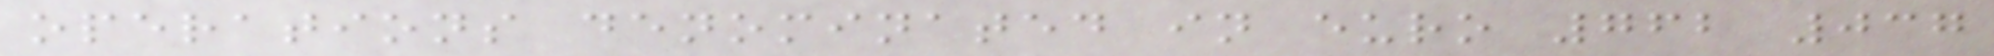operations denominated in euro 762 037
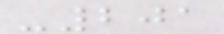-201
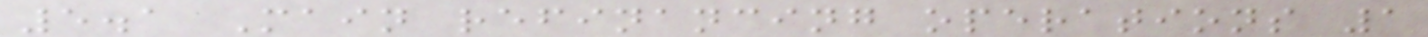5.1 Main refinancing operations 1
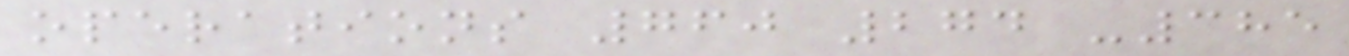operations 760 274 -385
